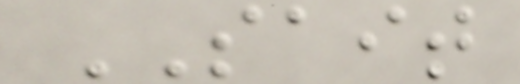SAIT
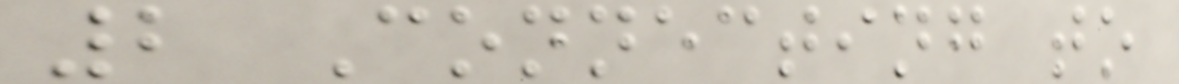2 Connecting to
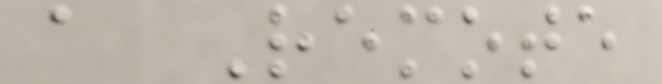a Remote
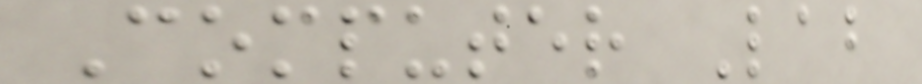Computer Lab
